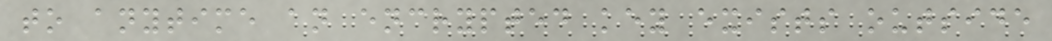to anytime an encrypted key exists outside
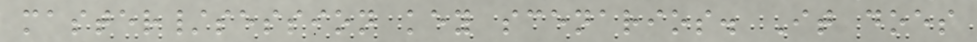master/session key scenarios. It does
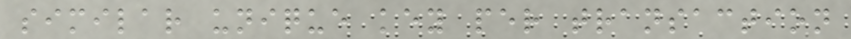similar unique key per transaction
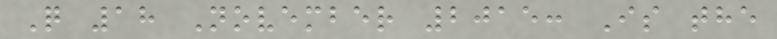Q 18 November 2015: Is the
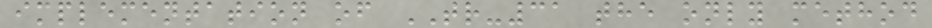implementation of TR-31 the only method
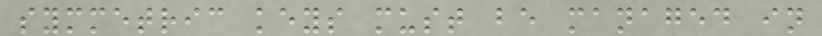symmetric keys must be managed in
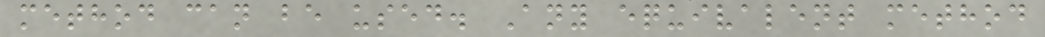method can be used. Any equivalent method
